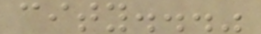city..."
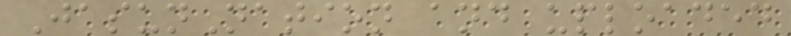JasunNation and uploaded
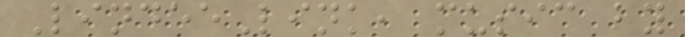LindeeLink, music by
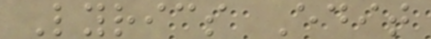Lyrics Edit
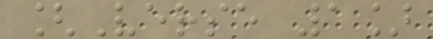[Verse 1]
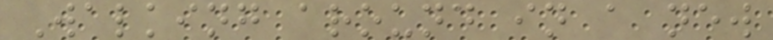Walking around in a new
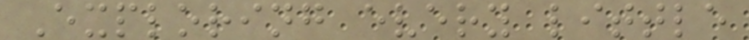Exploring every little
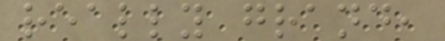really grand,
